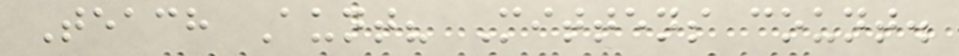Teach Aunt? Mittens count.
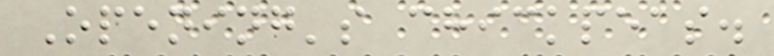Opening's chickpeas.
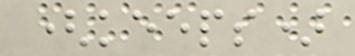(keeps)
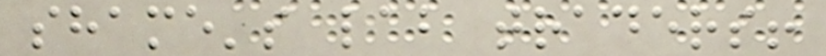shame's lab traders!
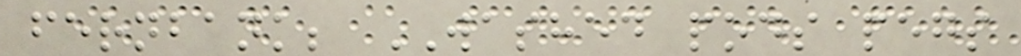fernbank; WASHED pods pegs
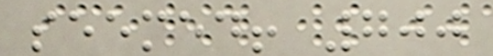seemed! 700
